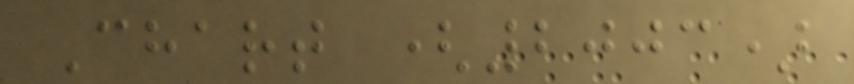Chart (2003)
